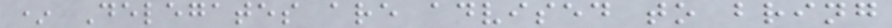* Delegates are advised to bring
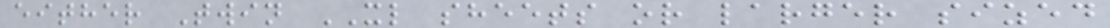either Twin XL sheets or larger sized
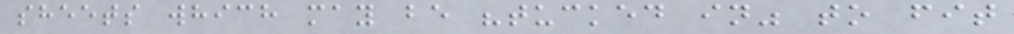sheets which may be "tucked in" to fit
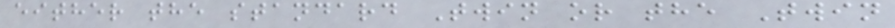either the standard Twin or the Twin
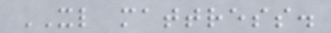XL mattress.
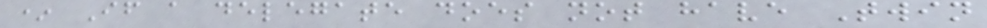* If a delegate does not have Twin
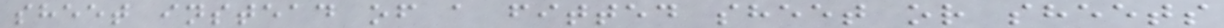sheet instead of a fitted sheet or sheets
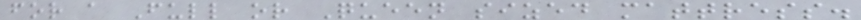for a Full or Queen sized mattress.
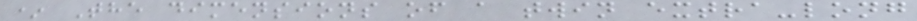* The dimensions of a twin extra-long
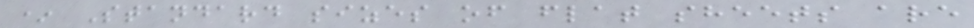* Standard sizes of flat sheets are
